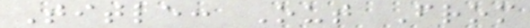Title: Out From
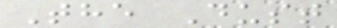The Dust
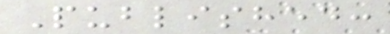Published:
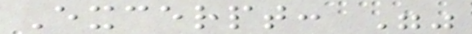Excerpt: ""
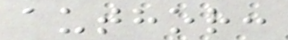author:
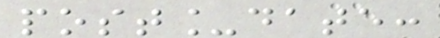post_date:
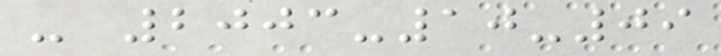- 2003-10-09
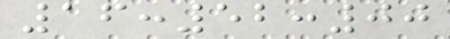16:52:00
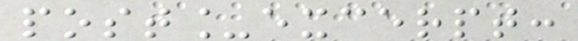post_excerpt:
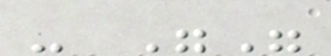- ""
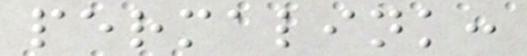permalink:
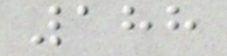188
